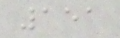151
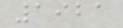1921
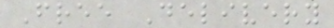Free Delivery
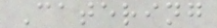Catering
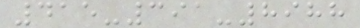415-391-8988
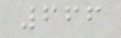666
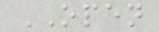OPEN
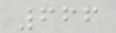666
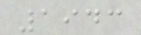1943
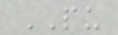PU
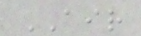AIR
